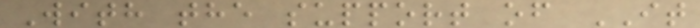With the support of IT
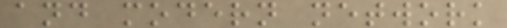and modern network
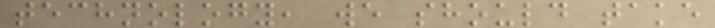technology, we should take
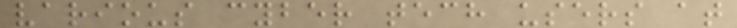various cyber tech users at
